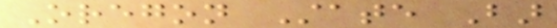Oregon State Bar
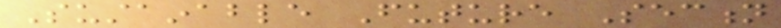Sustainable Future Section
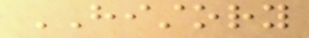HISTORY
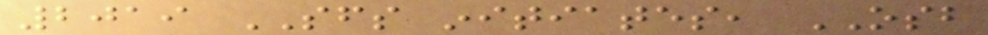2019 SFS initiates, OSB
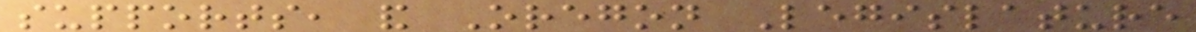supports, and Oregon Legislature
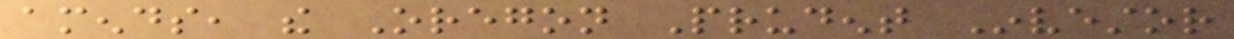amends, the Oregon Prudent Investor
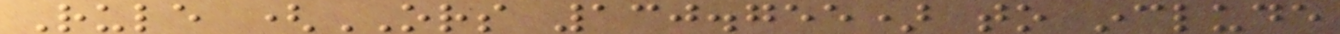Rule (ORS 130.755) to include
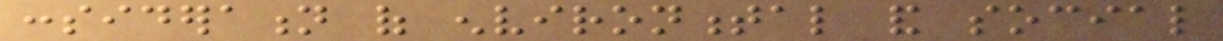consideration of environmental and social
